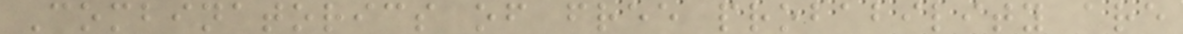Combinatorics of free probability are
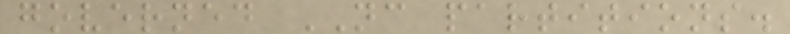governed NC partitions.
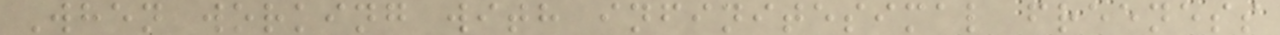When working with infinitesimal freeness
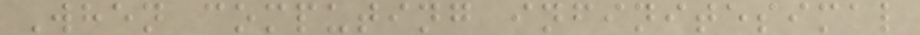When computing infinitesimal
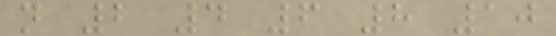n 2 4 6 8 10
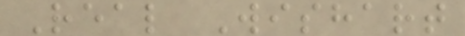Real Wishart
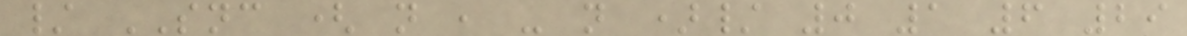/ SNC ( n , - n )/ 0 1 6 29
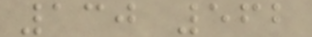130 562
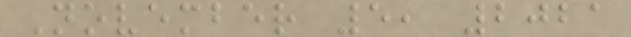November 5, 2021
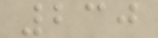230
